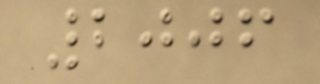2006
